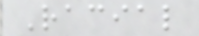Racial
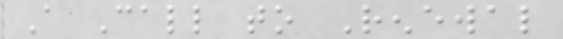A Call to Renewal
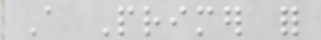A Primer for
